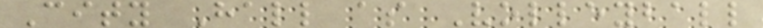City Hall as Volleyball
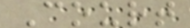Court
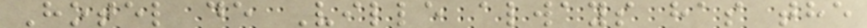Hotel de Ville always has the
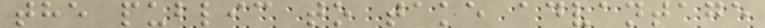the public to take advantage
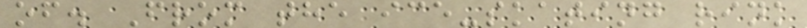of. From the ice-skating rink
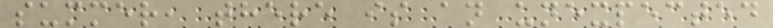summer, there is an unexpected
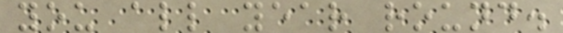you all year round.
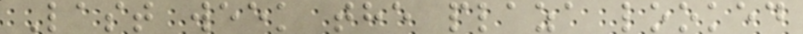Last week the plaza looked
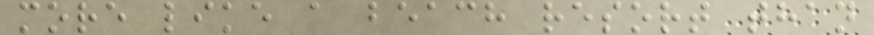more like a beach resort than
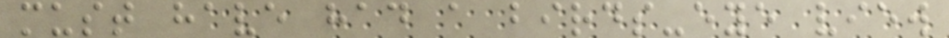must have had a birds-eye view
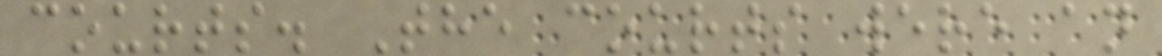courts. The courts were an
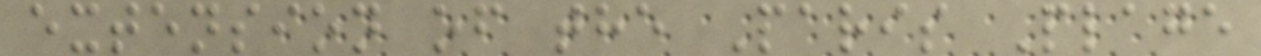extension of the Paris Plage
